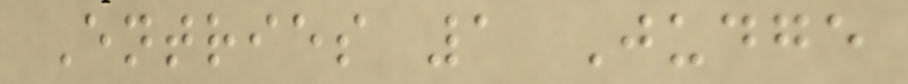Entries 1 Judge
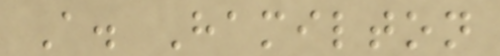A. Hamilton
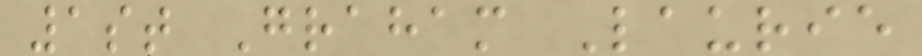1st Graham Laurie
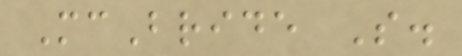McBride S.
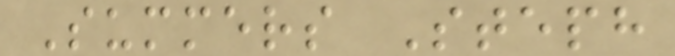Summers Steph
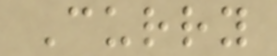Curry
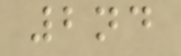2nd
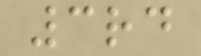3rd
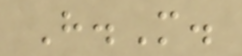H.M.
